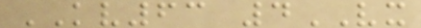KV63 4VX
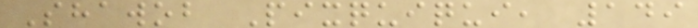Shawob Pixquiqui, 149
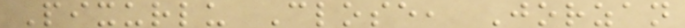Pixurlu Close, Jorzan
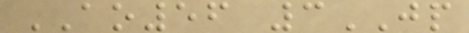AO56 3JP
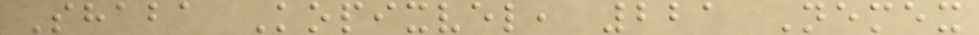Shaba Kopixvel, 221 Nemex
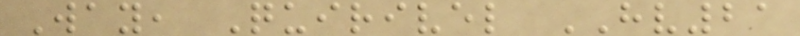Way, Quirivel HV21
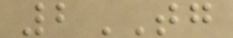2TG
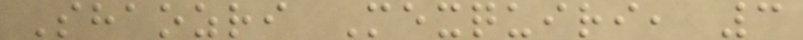Shaozri Mexquiri, 3
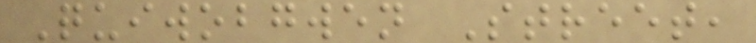Quiwobgwen Street,
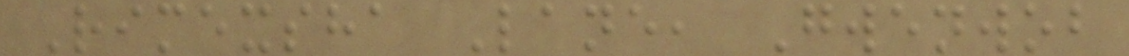Rimexsha Lane, Gwenwob
